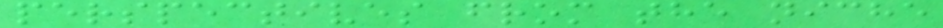perspectives from the niche
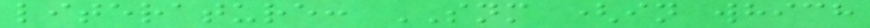literature: SNM (in which
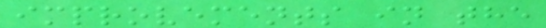improvements in the
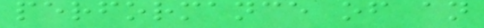performance of an
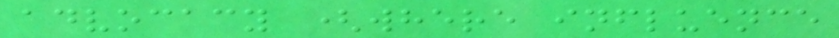advocacy (where influence
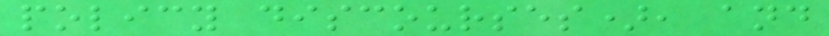policy discourses), and
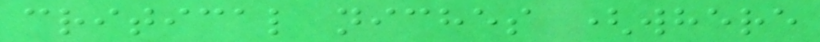critical niches (where
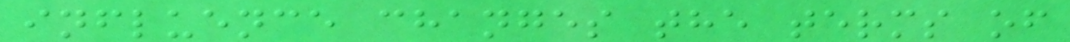influence changes the terms of
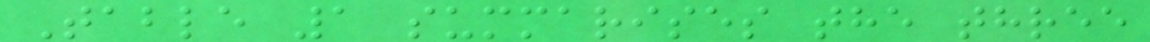Table 1 summarises the three
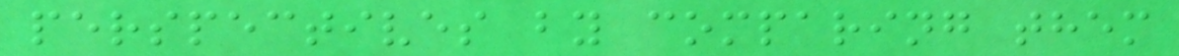perspectives by comparing them
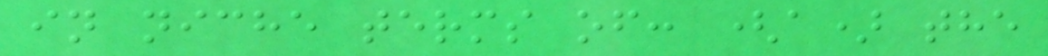in niche terms of: (a) the
